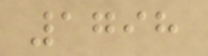1798
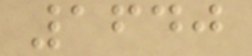1640
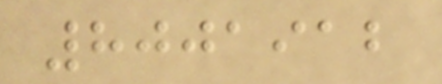8001912
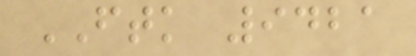FTK 9421
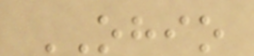OHIO
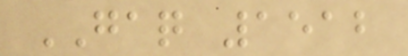GAQ 1512
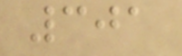301
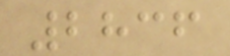2836
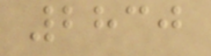2830
